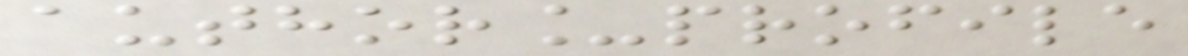author_profile
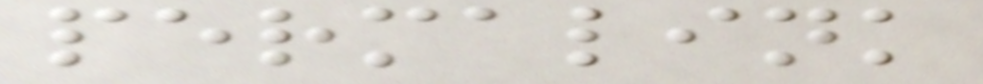permalink
